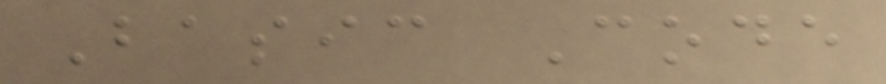Basic Code
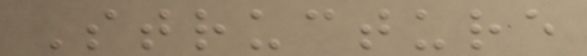Structure
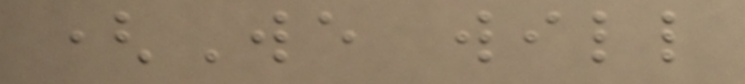(We will
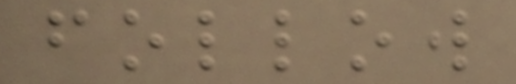follow
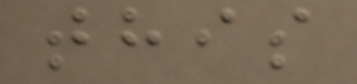this
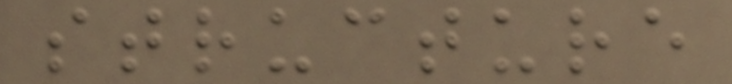structure
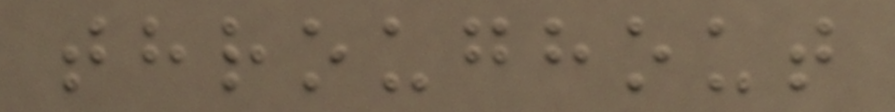throughout
